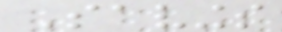Savings
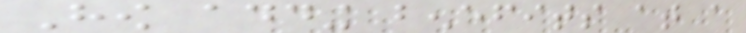How adding benefits at a
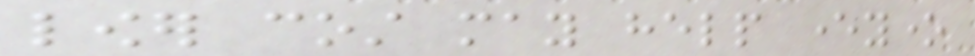lower cost may help everyone
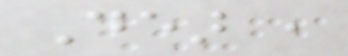Dear ,
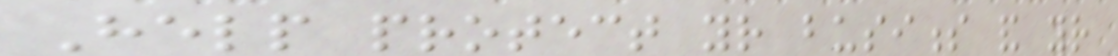Help protect your business and your
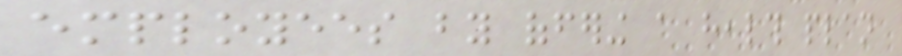employees by offering a health plan
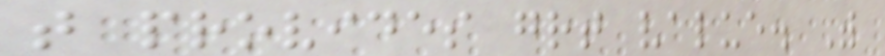that provides great value. With
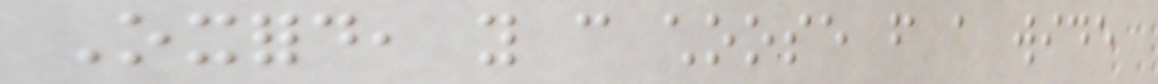Oxford, you can choose from a wide
